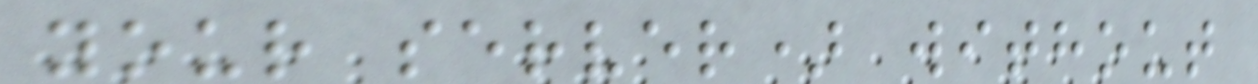your server) without
